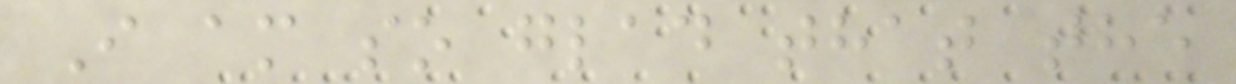I am so glad that the
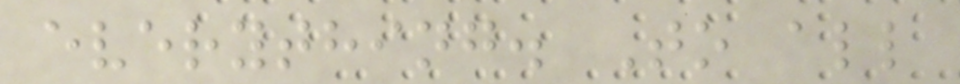everything. To all
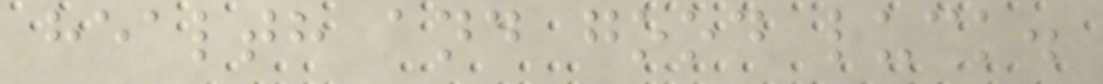health and good luck.
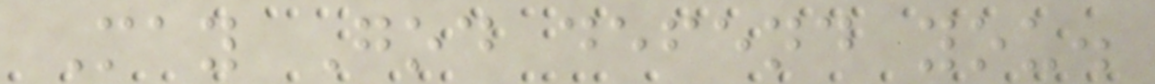May God defend you.
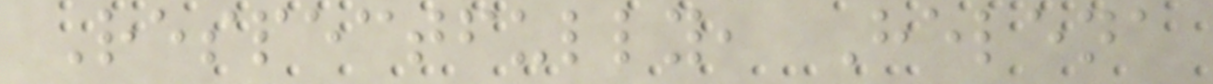Respectfully, Helena
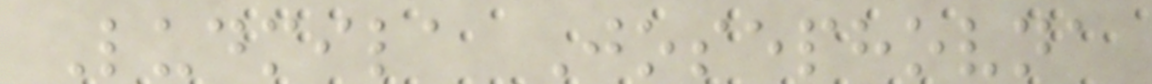Ludmila Josephovna
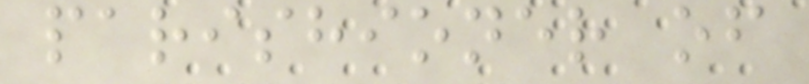parishioner of
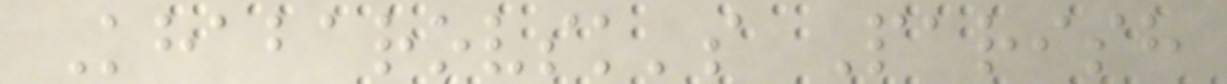Khabarovsk's Parish
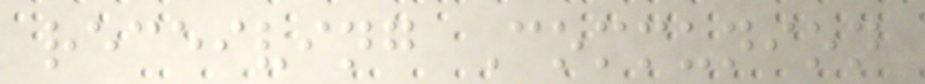receiving Communion
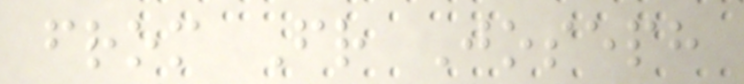from Fr Joseph
